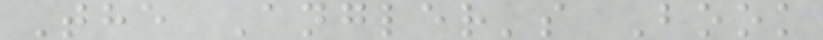The Angler's Book
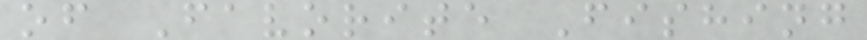of Favorite Fishing
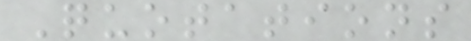Quotations
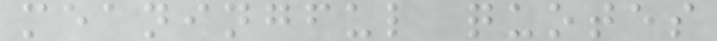meaningful quotes
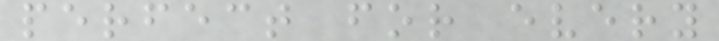perfect for every
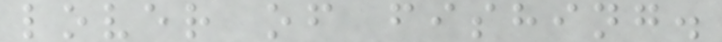lover of fishing.
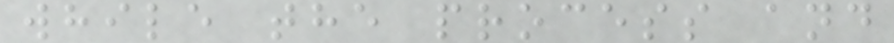while the process and
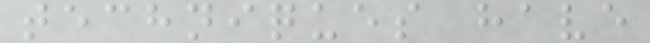techniques have
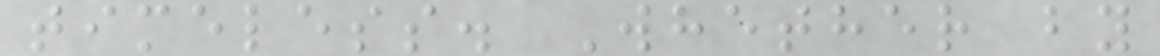timeless. Whether by
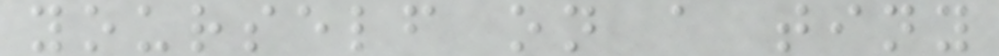yourself on a tiny
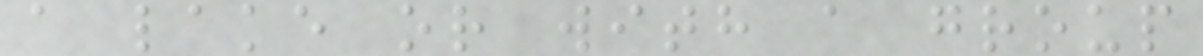a lake or with a group
